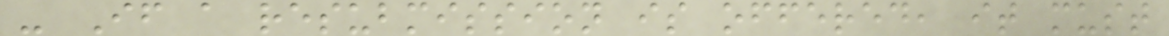- If a resubmission is offered, it must
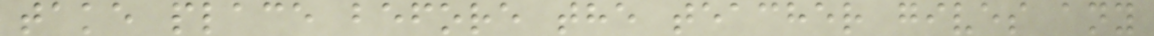take place before the teacher gives any
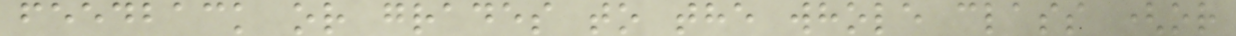feedback or grades to the whole class (or
